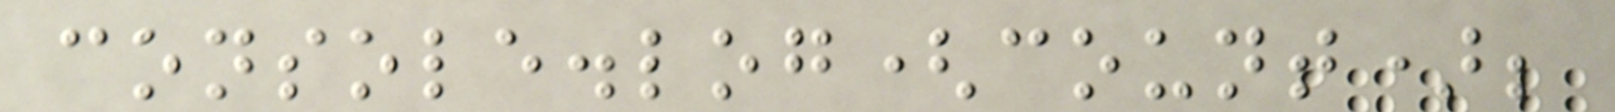console.log(count);
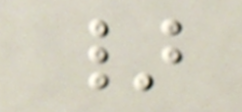}
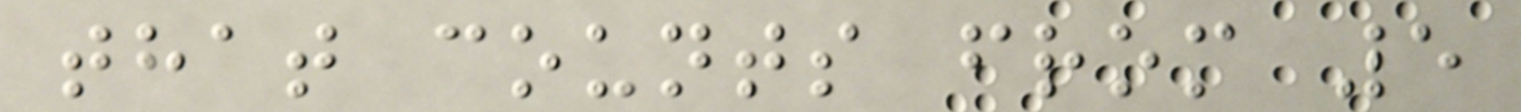that counts from 5
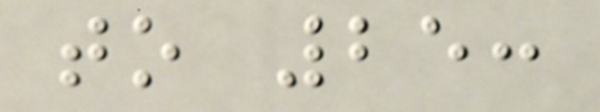to 25:
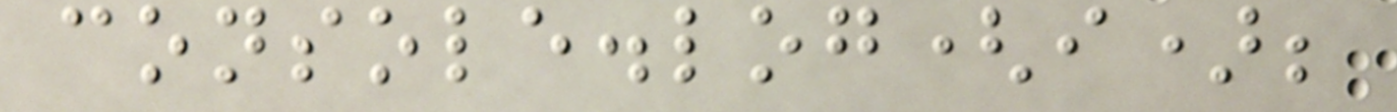console.log(i);
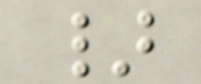}
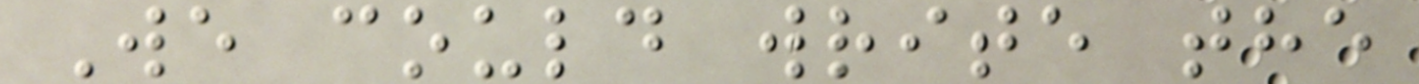We could write the
